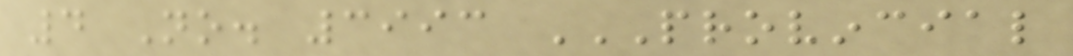4 No. 3993 PROVINCIAL
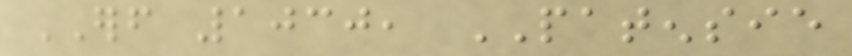ERF 1030, PATENSIE
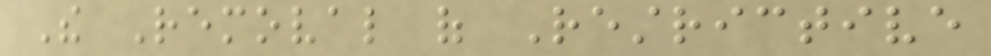The Removal of Restrictive
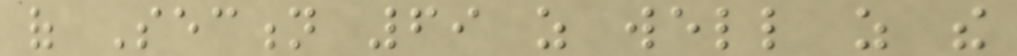of Section 69 as well as the
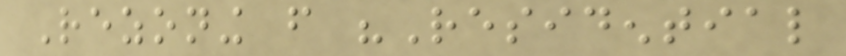Rezoning from "Residential
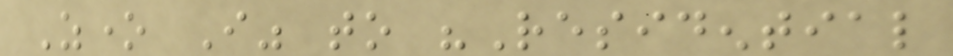Zone I" to "Residential
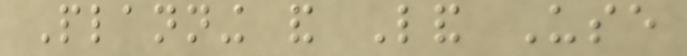Planning and Land Use
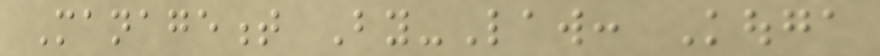Management By-Law: Kouga
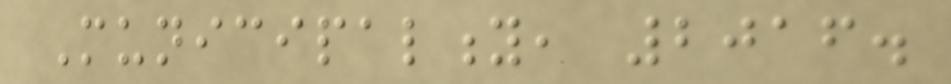Municipality, 2016.
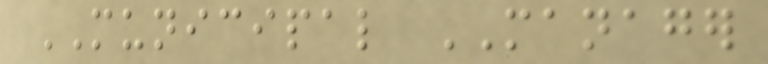MUNICIPAL MANAGER
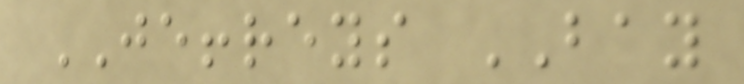JEFFREYS BAY
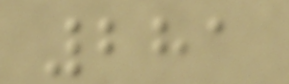281
